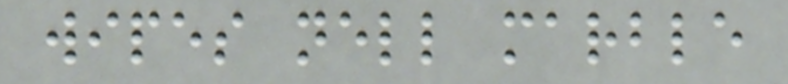wipes nell marble
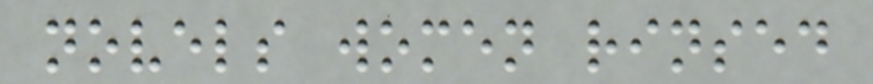novels women rinsed
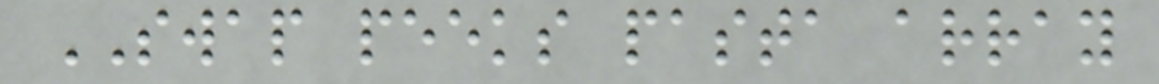SWAP peeks pasta array
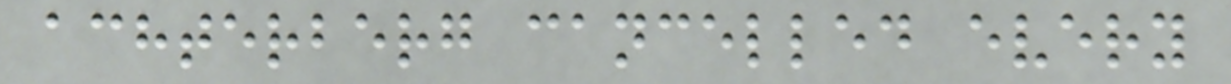achterberg cancelled every
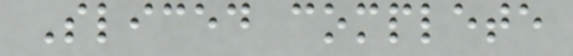Sliced complete
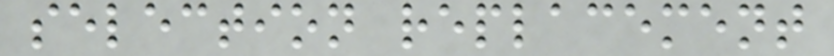selection replacement
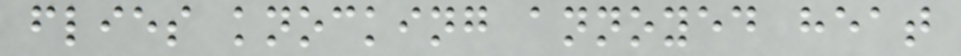flies knocking annoyed heat
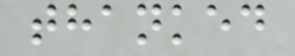thanked
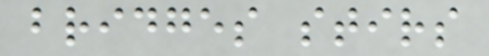bridges stirs
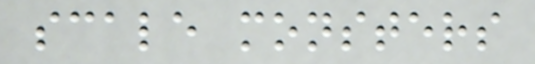scale monsters
